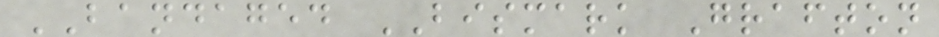BANDAGED BISMARK Grafton
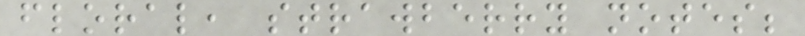floral, strawberry notes;
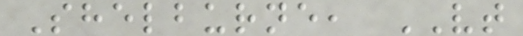Shelburne, VT
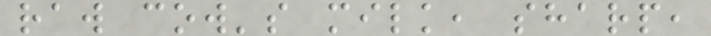raw cow's milk, sharp,
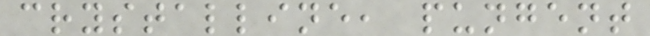crystalline, pungent
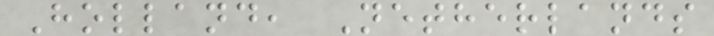Holland, Netherlands
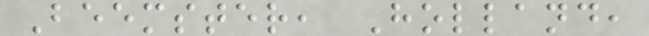Beemster, Holland,
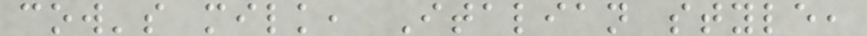cow's milk, Italian style,
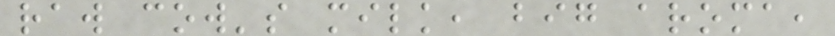raw cow's milk, big aroma,
